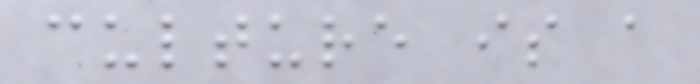culture is a
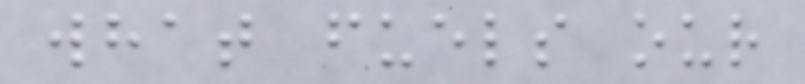what fuels our
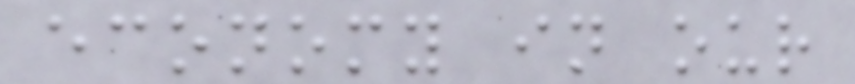economy in our
